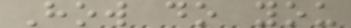How do you
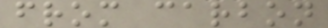from carbon
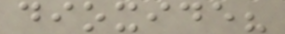dioxide?
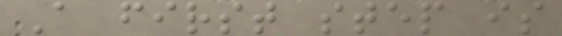A first step is
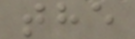the
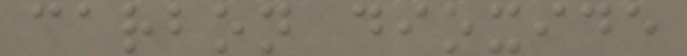carbon dioxide
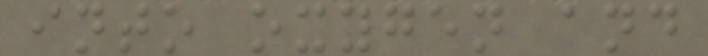into oxygen and
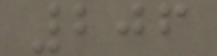206
